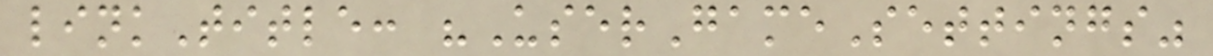linkTitle: "UserGameSettings"
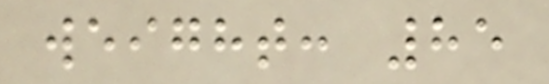weight: 85
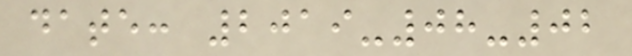date: 2019-08-02
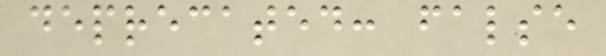deprecated: false
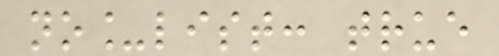no_list: true
